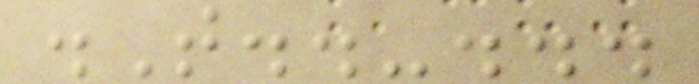.T..-...
